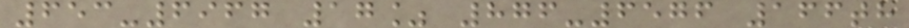653-6967 17% 876-6576 166th
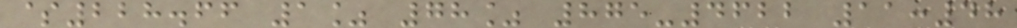$228.66 1% 78% 875-4622 11:48
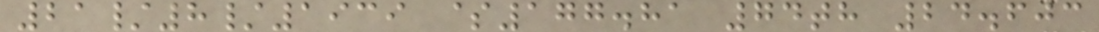21/8/1939 $177.81 74th 24.603
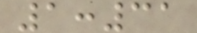1:31
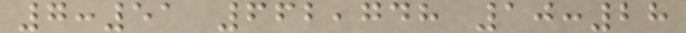7:51 662,748 10:28
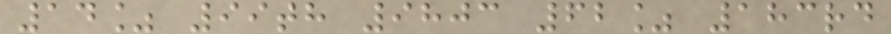14% 99th 9803 62% 183rd
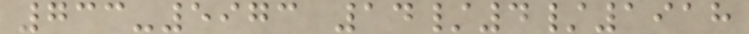733-5973 14/4/1918
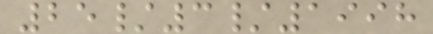25/3/1998
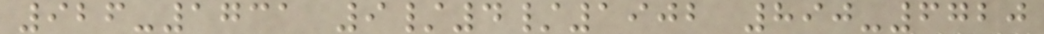926-1731 9/4/1902 890-6720
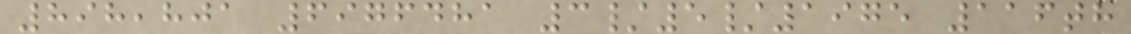898,801 6976481 3/5/1975 116th
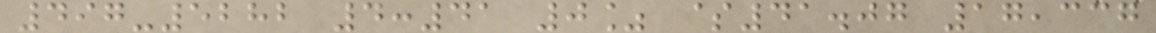497-5282 4:41 0% $41.07 17,337
